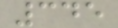345
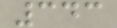343
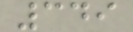349
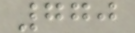770
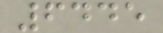6445
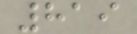819
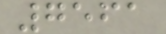7561
